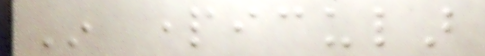In particular
